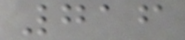716
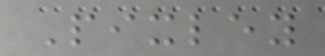Pixley
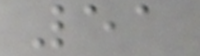51
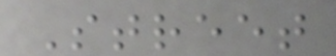Street
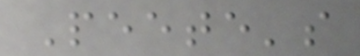Peete's
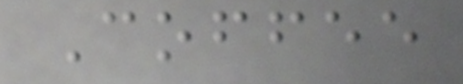Coffee
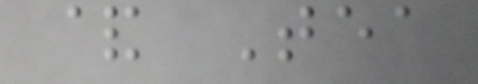& Tea
